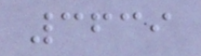3639
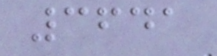3641
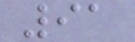91
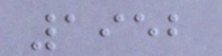1952
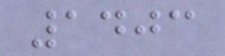1403
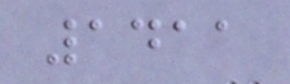1411
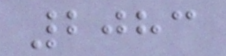2083
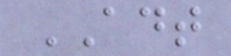ADT
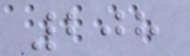208
